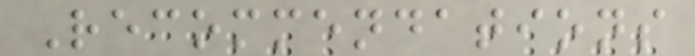Recommendations
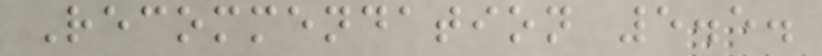Recommendation 5.5.
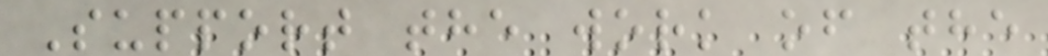Support the work of the
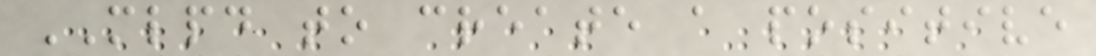MLPD to create a positive
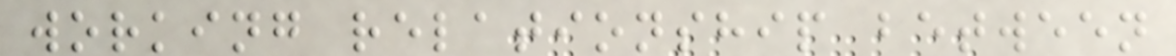working relationship between
